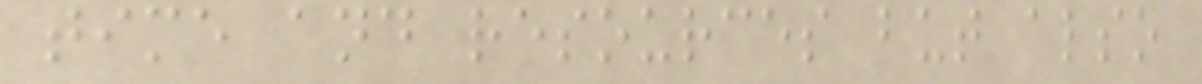time and resources but also
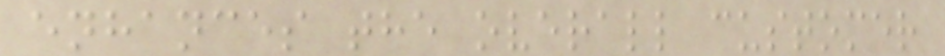enhances the overall customer
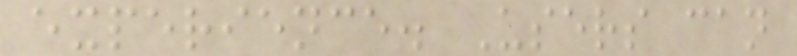experience. Users can
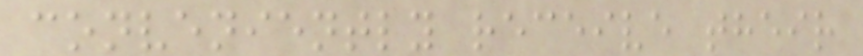conveniently receive their
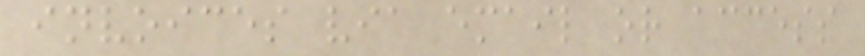invoices via email or access
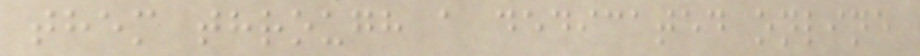them through a dedicated online
